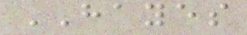HAYES
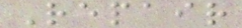Repair
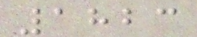1823
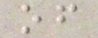of
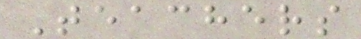Teachers
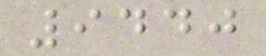9440
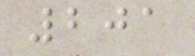201
